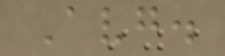Avg.
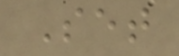Set
